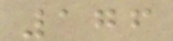176
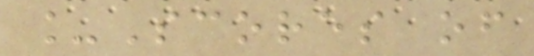_Scores of
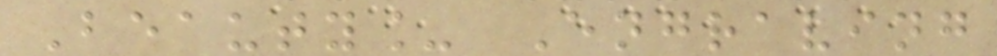Beauty_ Engraving
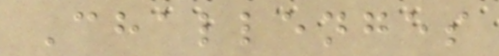Challenges
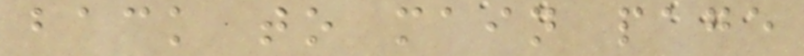back to main page
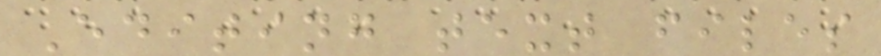Editing text files
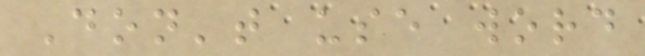Don't use word
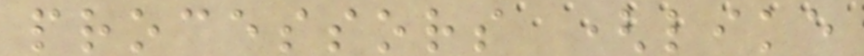processors (like
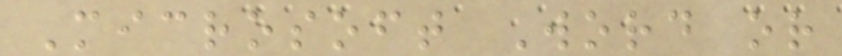Microsoft Word or
